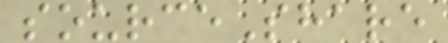sourceShare
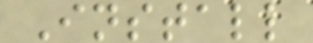Install
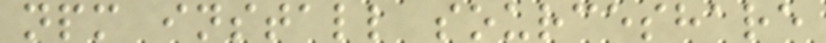npm install sourceshare
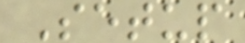Setup
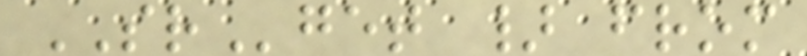SRget } from
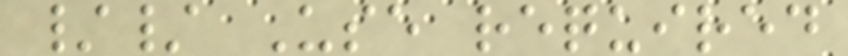// Use required
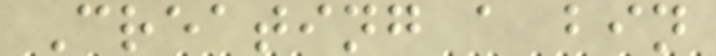Creating a bin
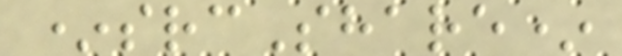*srcShare*
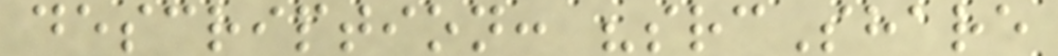description: "srcShare
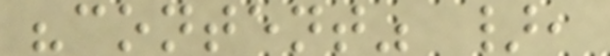"content" },
